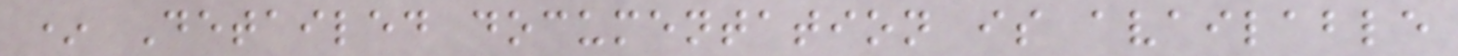* Detailed documentation is available
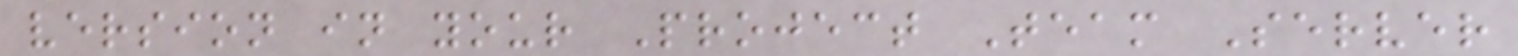version in your Project Team Server
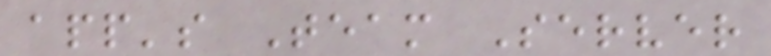app's Team Server
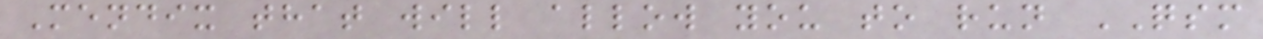Mendix that will allow you to run QSM
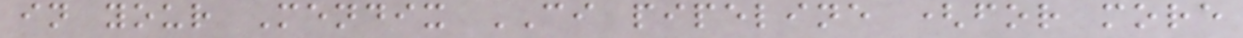in your Mendix CI pipeline (for more
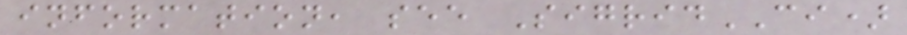information, see SigridCI)
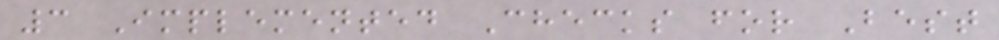3 Implemented Checks for Best
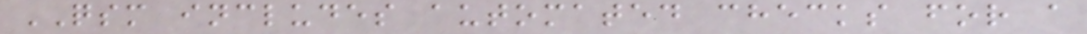QSM includes automated checks for a
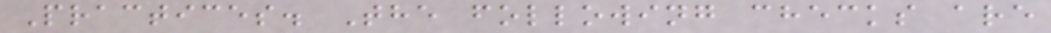Practices. The following checks are
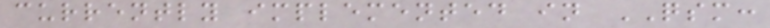currently implemented in QSM:
